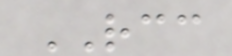RCC
